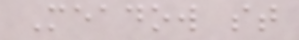Meadow st
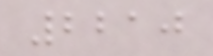2210
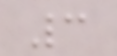3
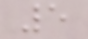5
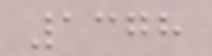1378
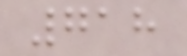718
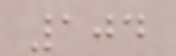104
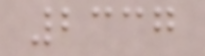2337
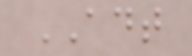ADT
